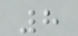8
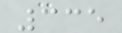335
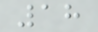18
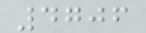4706
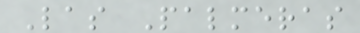Las Palmeras
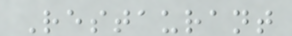Restaurant
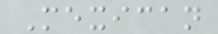Mexican
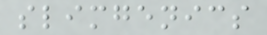slimgenics
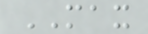MAX
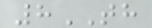8TH
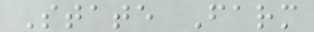State Farm
